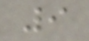9
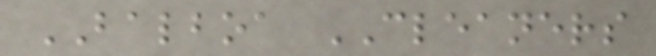BALBOA CLEANERS
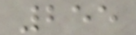255
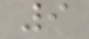9
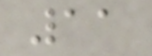11
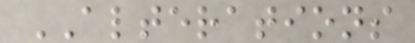ALTERATIONS
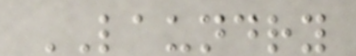LAUNDRY
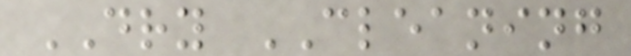DRY CLEANING
